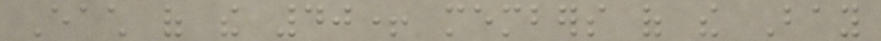Each of the 40+ members of the Bay
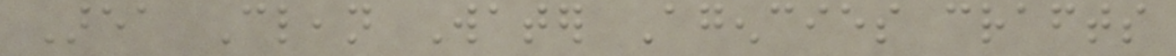Area Clean Water Agencies crafts
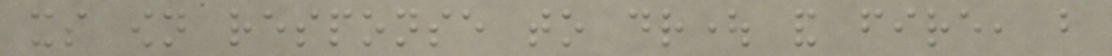its own response to drought and fire, but
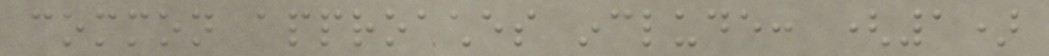common approaches include: (1)
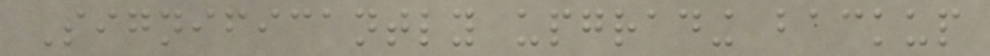Significantly upgrading backup
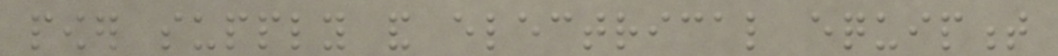power supply and electrical equipment
